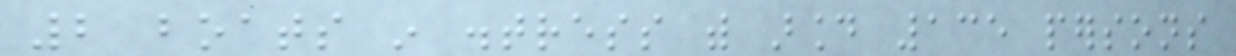2 boats in distress with around 135 persons
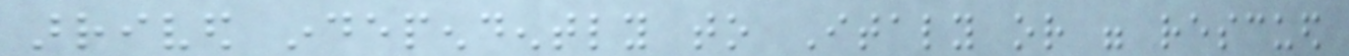arrived independently to Italy or were rescued
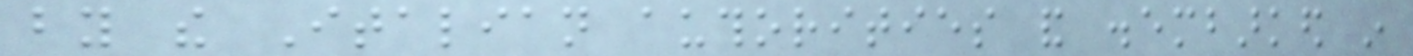by the Italian authorities and disembarked in
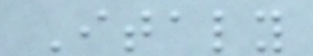Italy
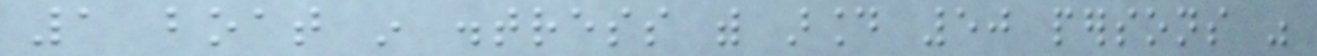1 boat in distress with around 50 persons was
